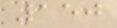150
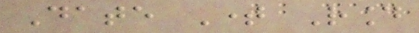Date Time Round
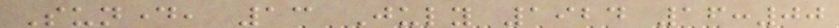Sunday, 13 July 1924 16:00
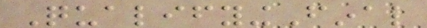QualifyingFinal
